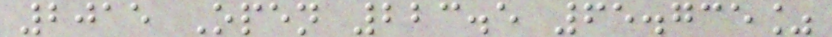2015 Open 223.5 65.735%
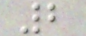2
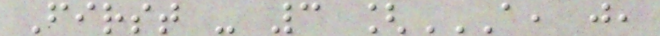First - 3 [A, J,
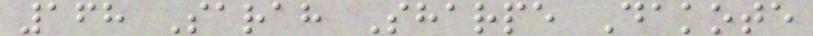168 Sarah Sharpe Dakote
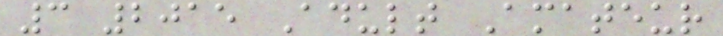3 2015 Adult Amateur
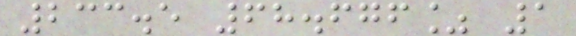233.5 68.676% 1
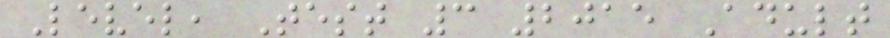Level, Test 3 2015 Adult
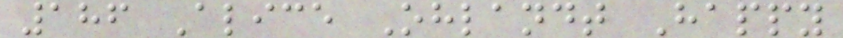186 Alice Ohlandt Happy
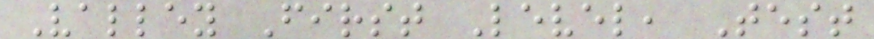Valley First Level, Test
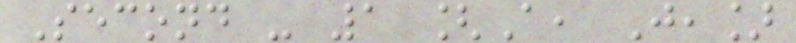Second - 1 [A, J,]
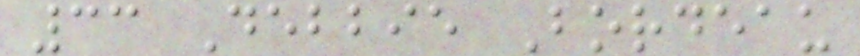33 Debbie Bordeau
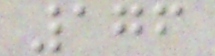176
